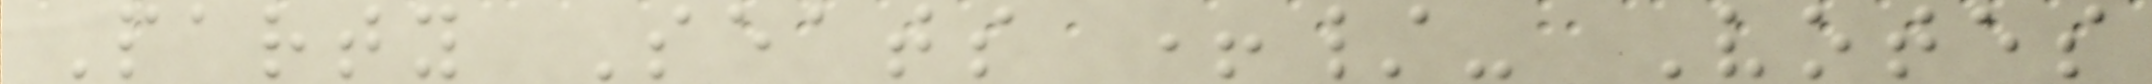Party Seats +/- Votes
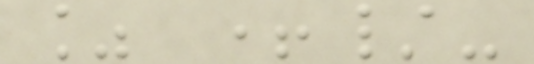% +/-
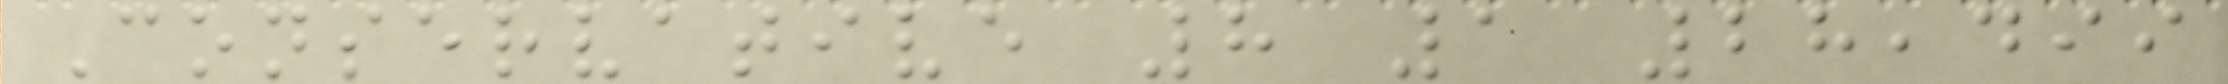Conservative 8 1 28,499
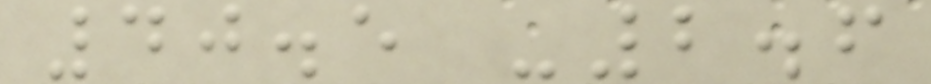40.5 -2.6
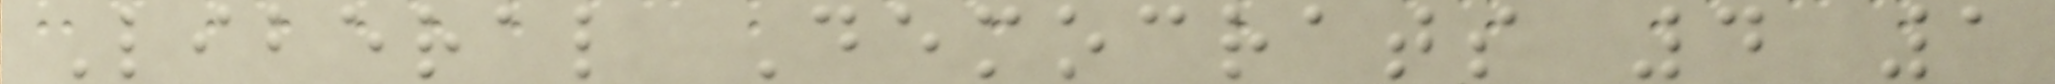Liberal Democrats 4 1
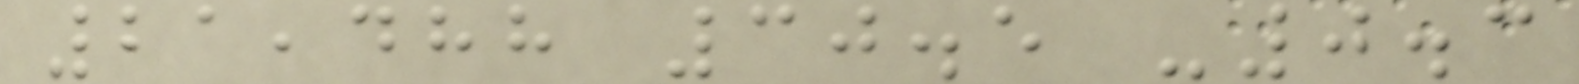21,488 30.5 -0.3
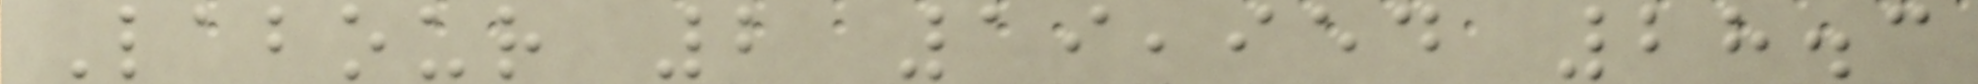Labour 2 19,954 28.3
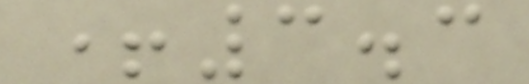+3.3
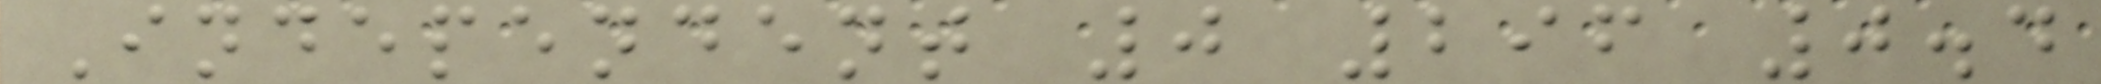Independent 0 296 0.4
